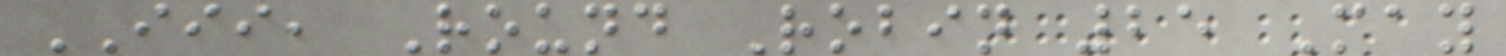III, Round Robin 25 May
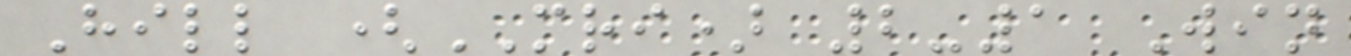Hill (MRI) 2-1 Win
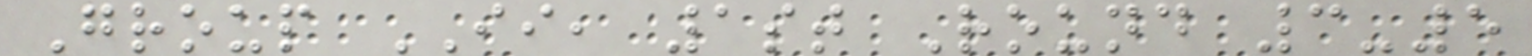Group II, 1st Round 3-5
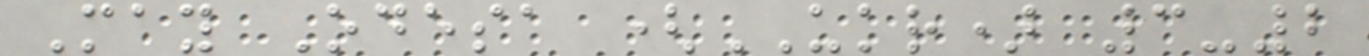May Odesa (UKR) 3-2
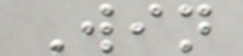Win
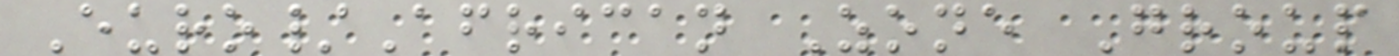Euro/African Zone Group
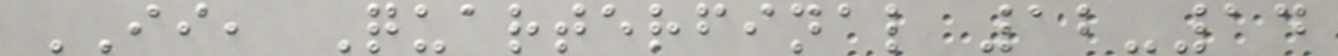II, Quarterfinal 12-14
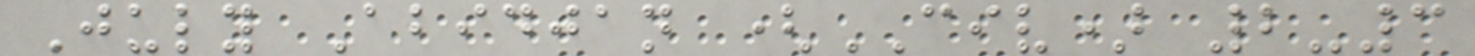July Abidjan (CIV) 2-3
